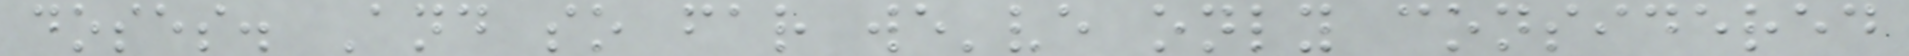doses. And so far we've only considered
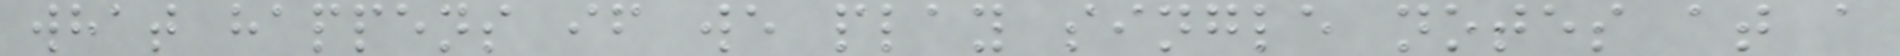what happens if we play single notes at a
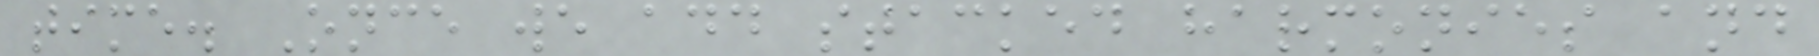time. Once we add stacked harmonies and
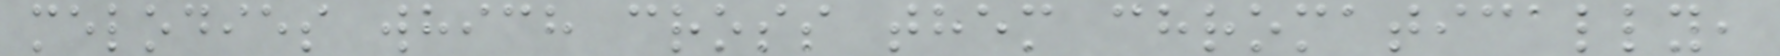melodies which cross them chromatically,
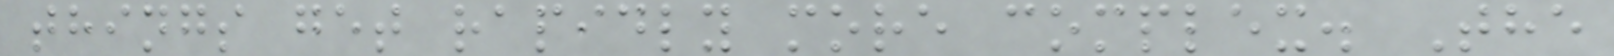things get rapidly more complex. The
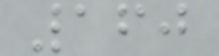160
